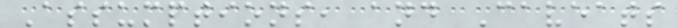Assumptions, and Caveats
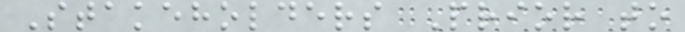Stakeholders Prior to
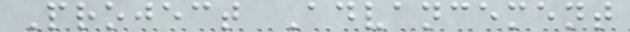Project Advancement
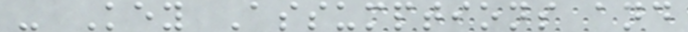- Key Assumptions and
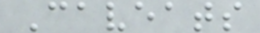Caveats
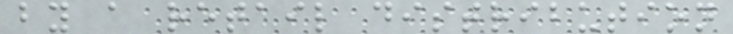by a retail distribution
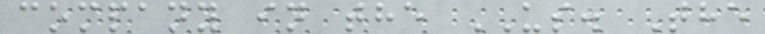company in the US. The
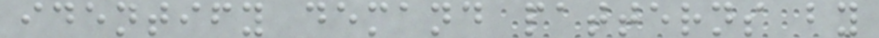identify demand patterns by
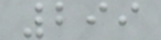299
